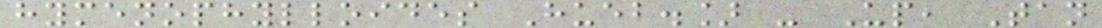hymenophylloides Hueb.] - Up, Tan
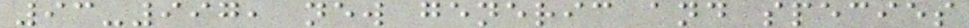93-997, new generic and species
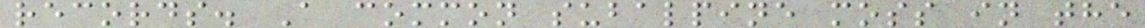records. A common subalpine moss in the
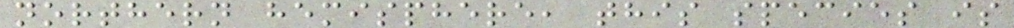northern hemisphere, this species is
